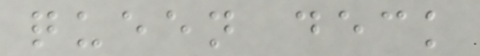queen deck
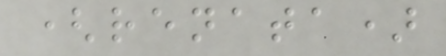(renata)
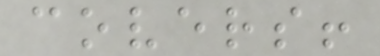covers!
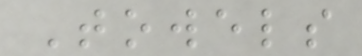Towels
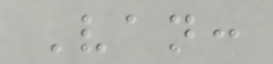Van:
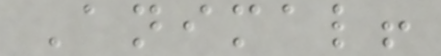Animal!
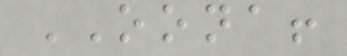OONA!
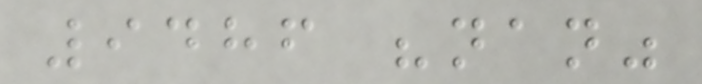9486 "nan"
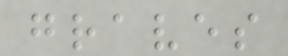graves
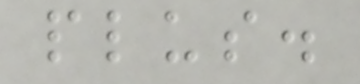plus.
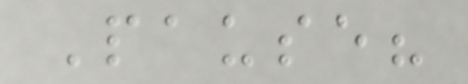Pause?
